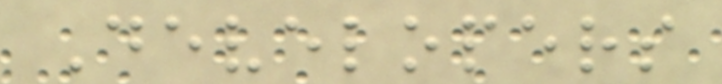Developers
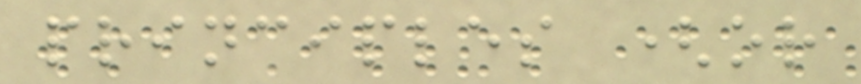principles (or
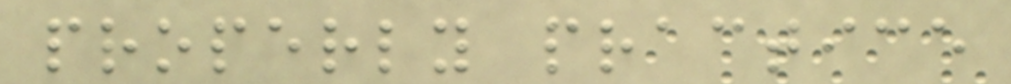properly practice
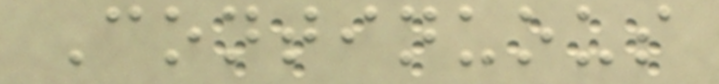Continuous
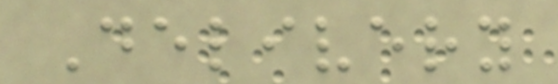Delivery
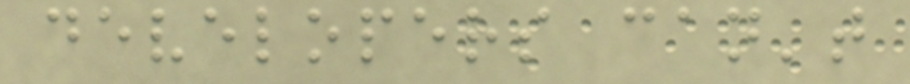developers can't
